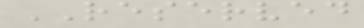RESERVED
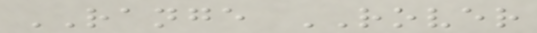RANGE ROVER
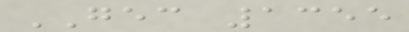GEC 1355
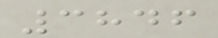3846
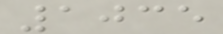1035
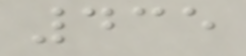435
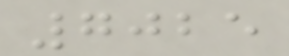7025
